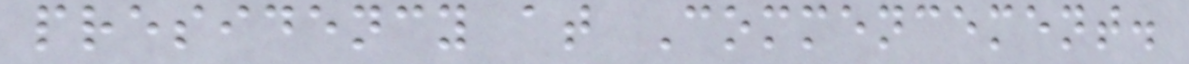presidency at Commencement.
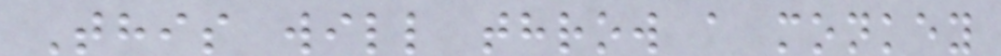This will throw a monkey
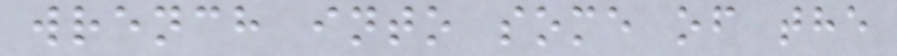wrench into some of the
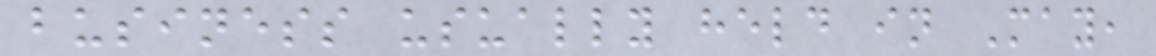business usually held in May,
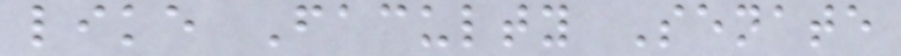like Faculty Senate
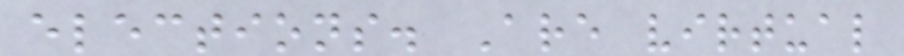elections. Are virtual
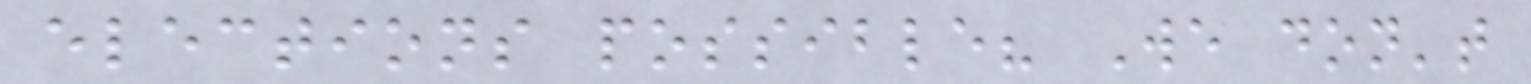elections possible? We don't
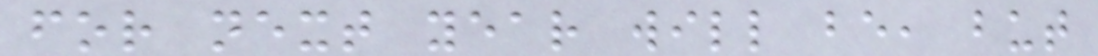for next year will be, but
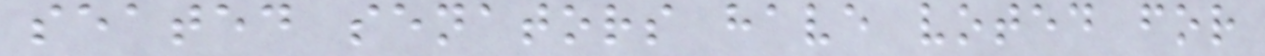seated senators have voted for
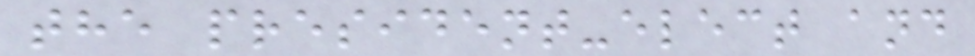the president-elect and
